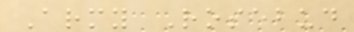Army Rosebud
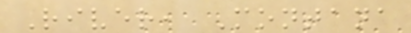River, Montana
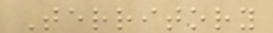Territory
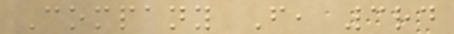Company F, 3rd
